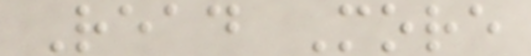Read More
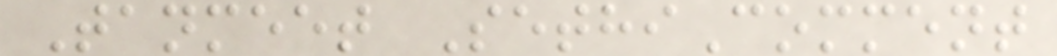Tanmeet SethiComment
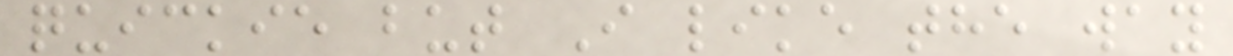quickie but I like the way
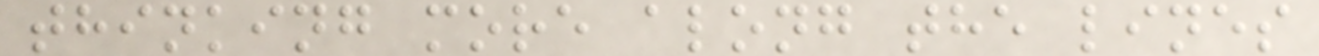thinking more along the lines
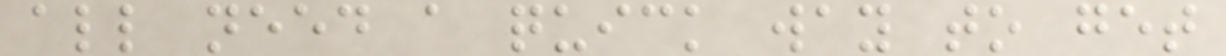all need a quick way to get
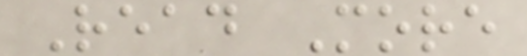Read More
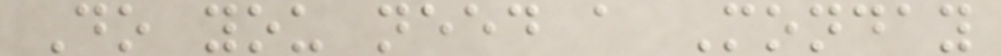Do you need a Monday
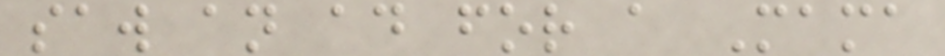saw an ad for a Mama
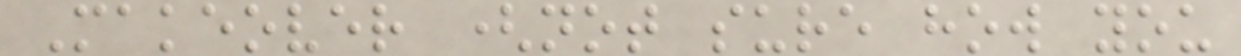Makeover (not sure how you
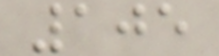105
